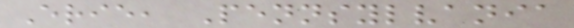Erie, Pennsylvania
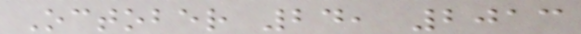October 24, 2013
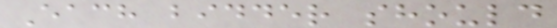Each bidder should
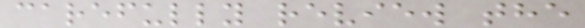carefully review the
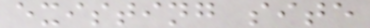existing site
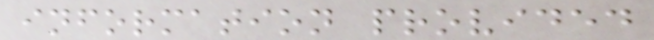information provided
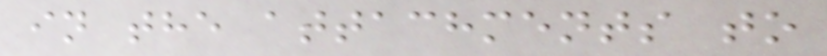in the attachments to
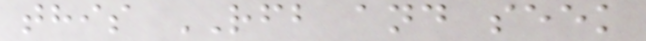this RFB and seek
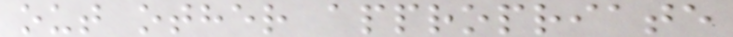out other appropriate
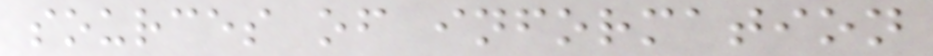sources of information
